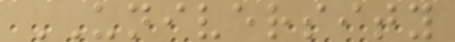UNIVERSITY
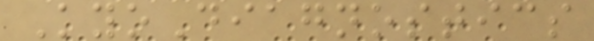KyoDiagnostics
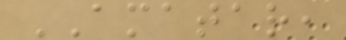AMATAR,
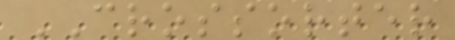CROSSORTER
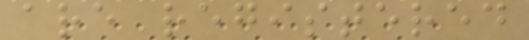are registered
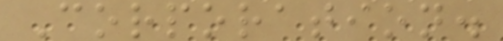Corporation.
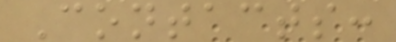Contacts:
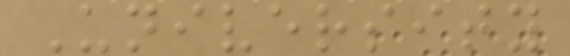University
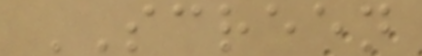SCREEN
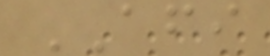AFI
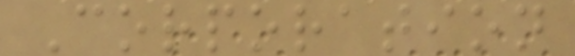Corporation
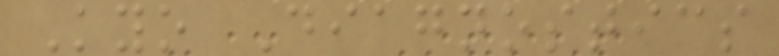Kyo Diagnostics
